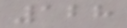128
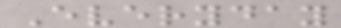Everyday
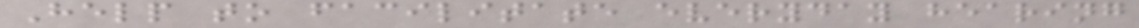Help to facilitate everyday hearing
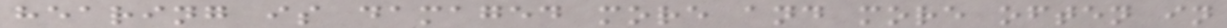hearing is damaged more and more often in
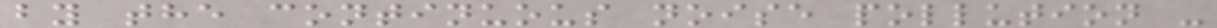by the continuous noise pollution -
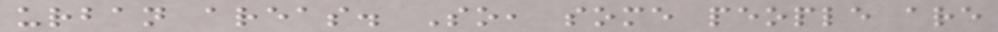urban areas. So, some people are
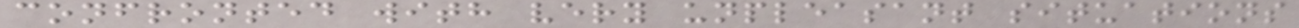confronted with very unpleasant situations
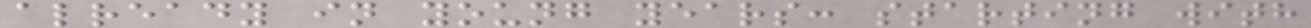already in young years: starting with
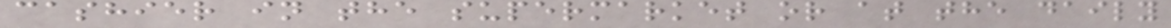cashier in the supermarket or at the daily
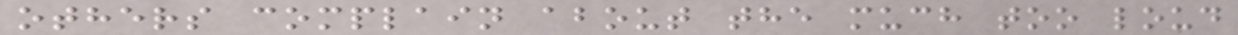others complain about the much too loud
